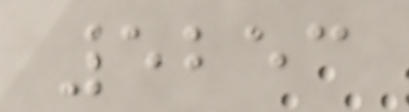5253
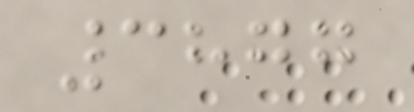3877
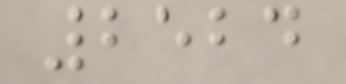2524
